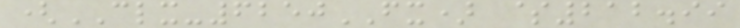(CLX-6250FX) $212.99
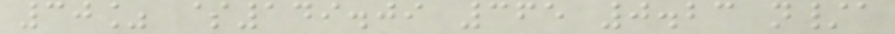30% $149.09 365 0.23 n/a
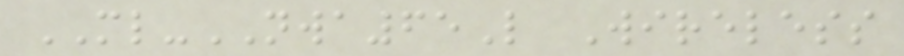ML-NWA65L Wireless
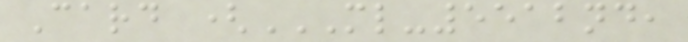Card (ML-5512ND,
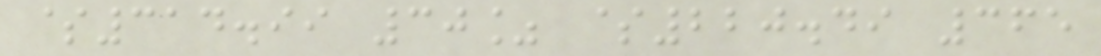$314.99 30% $220.49 365
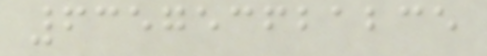635753621235
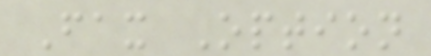Fax Option
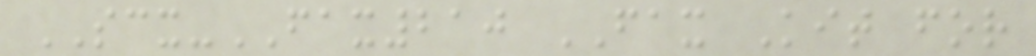SCX-FAX210 FAX Kit for
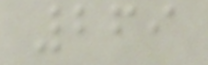269
